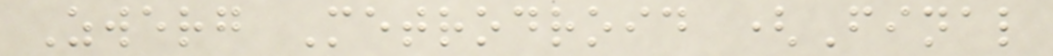Zwerg Metrodroid (Final
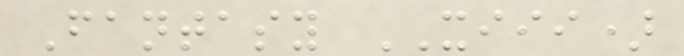Fantasy XIII)
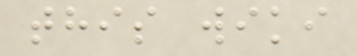this wiki
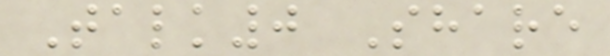Talk0 Share
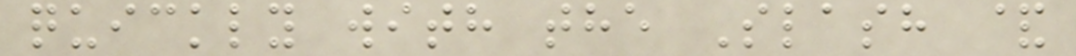quickly with the Slash &
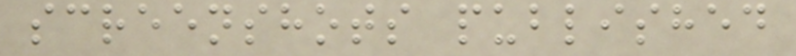screenshots published
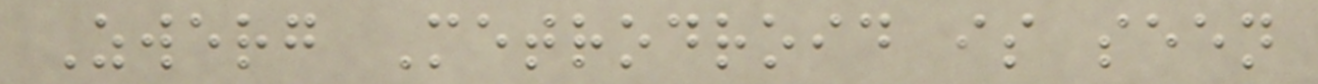Zwerg Metrodroid is seen
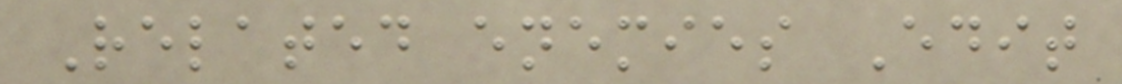Related enemies Edit
